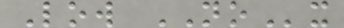Low NOx
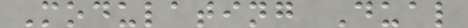Modulating Dual
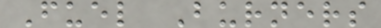Fuel Burners
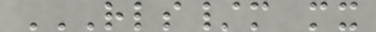RLS/M MX
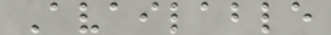Available
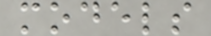models
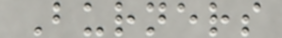Burners
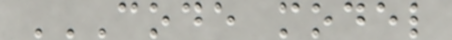CODE MODEL
